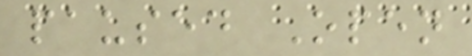paused Open
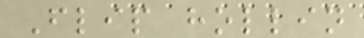Flip hollin
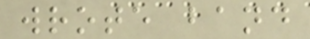wrote band
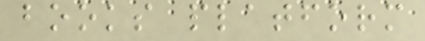books platform
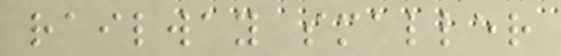railway smaller
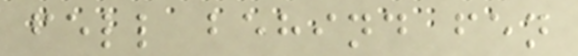fell behind fen
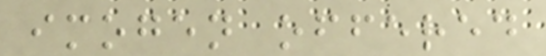imogen offered
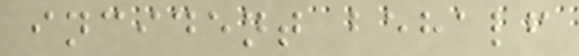incident behalf
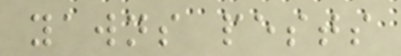yawns pests
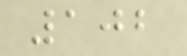102
